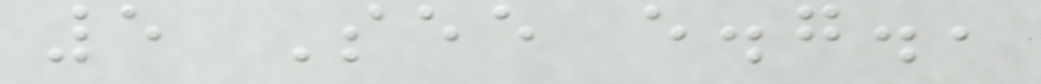5 See e.g.,
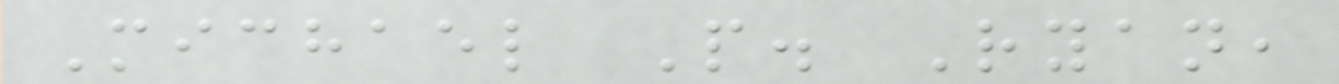Michael P. Ryan,
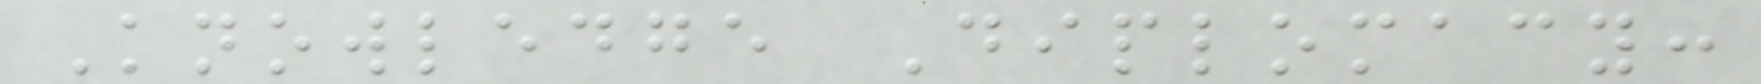Knowledge Diplomacy:
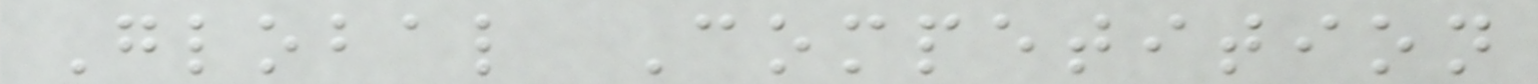Global Competition
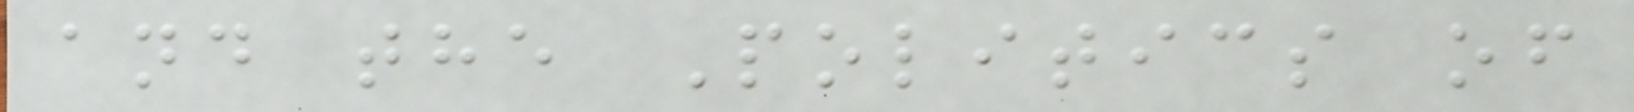and the Politics of
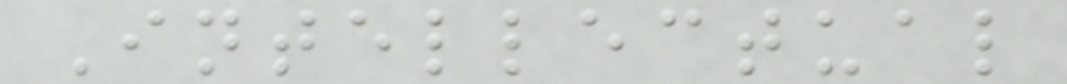Intellectual
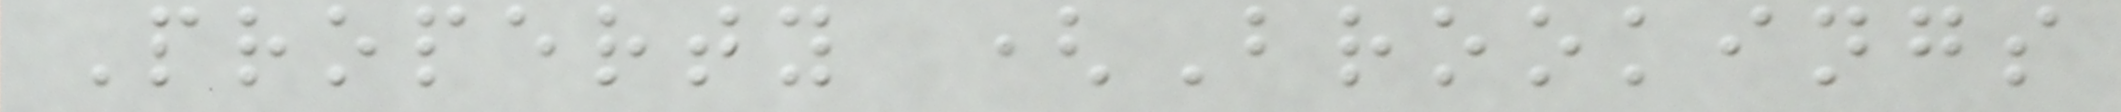Property (Brookings
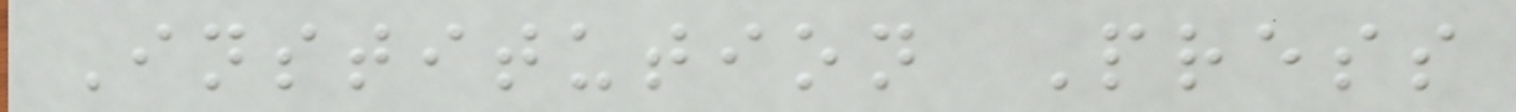Institution Press
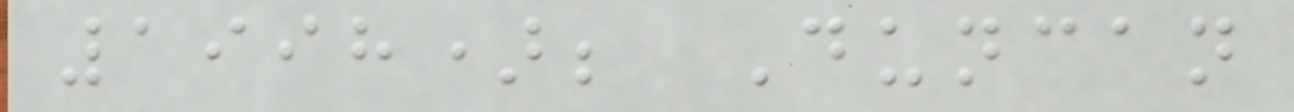1998); Duncan
